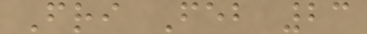Fri Feb 23
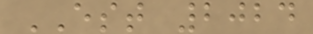EST 2024
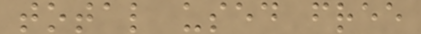total used free
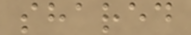shared
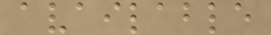available
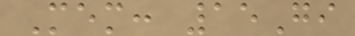Mem: 15Gi
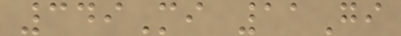349Mi 11Gi
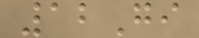12Gi
